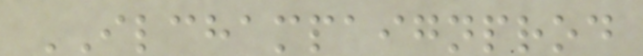ILCHAMPAIGNPROD
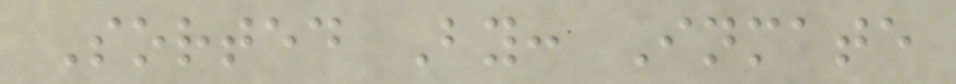Sorted By: Inmate
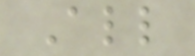All
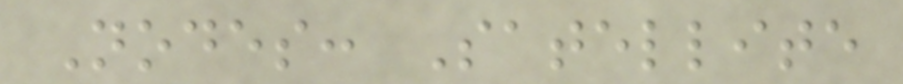Nodes: Satellite
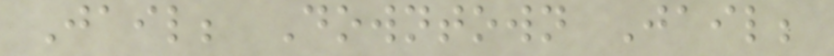Jail; Downtown Jail;
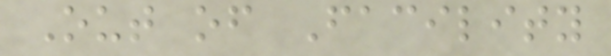Out of Facility
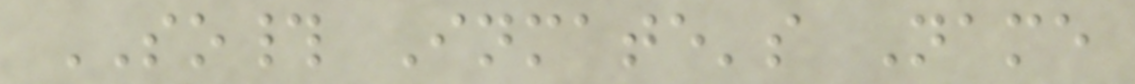SO# Inmate's Name
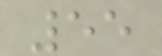55
